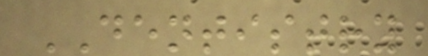DENTISTRY
